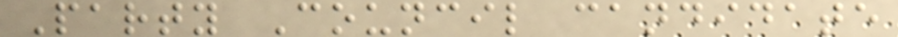Party Council candidate
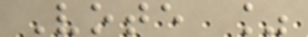Vote %
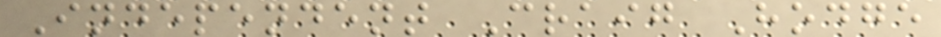Independent Craig Hodge
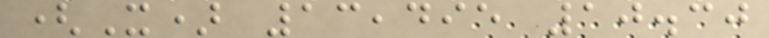(X) 13,495 10.30
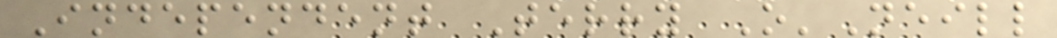Independent Terry O'Neill
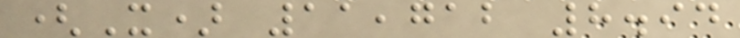(X) 11,712 8.94
